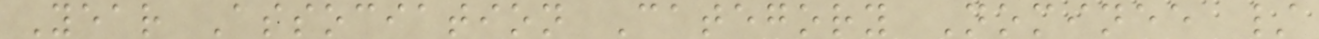Year Association Category Nominee /
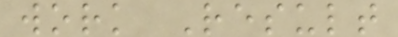work Result
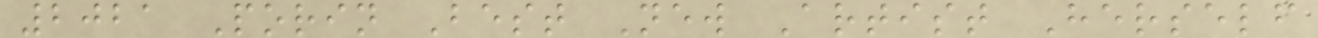2021 Porin Best New Artist Herself
